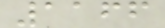1166
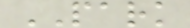PARK
